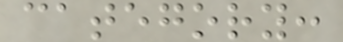category:
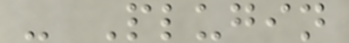- Plugin
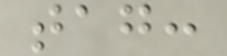tag:
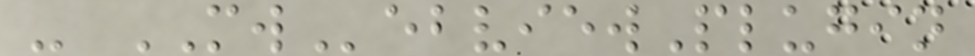- MWebviewPlugin
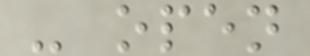- open
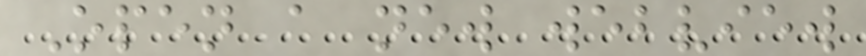Open a new webview
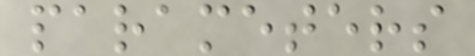parameters
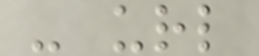- url
